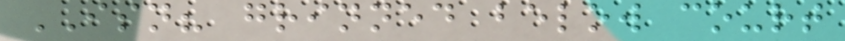ISN? grinned below court
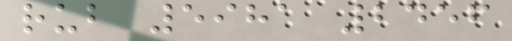rub 5981 2456
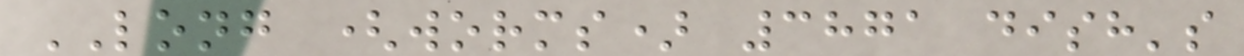LONG (worms) 3871 dish's
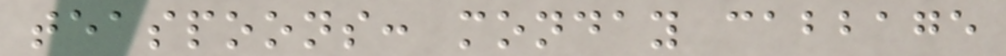teaspoons: monday cabbage
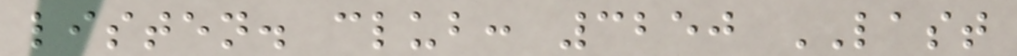listen. club: 3250 LAST
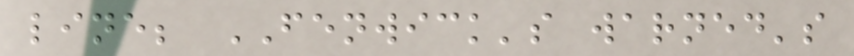line; FENWICK's warned's
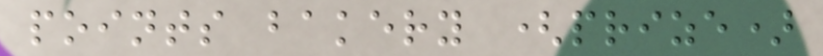points bakery (prize)
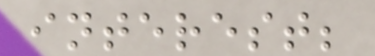interest;
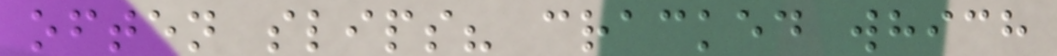often slips? cracked which
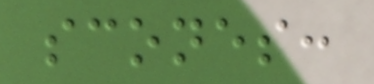scones:
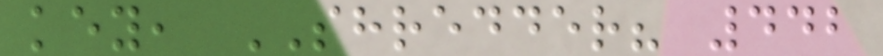key, SHREDDER? 442
